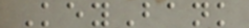KeyBank
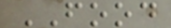FOOD
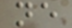ne
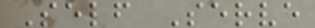Self Serve
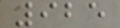925
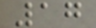17
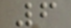6
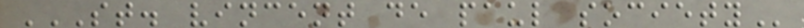ST. VINCENT DE PAUL SOCIETY
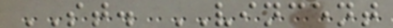ST. VINCENT
